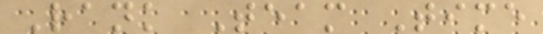Rank Team Time
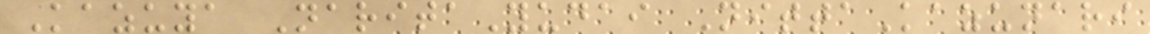Kazuya NaritaYudai NittaKazunari
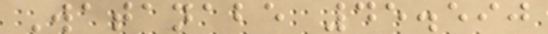Watanabe 45.590
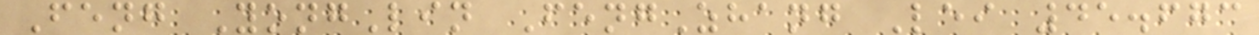Feng YongLin FengZhang Lei 45.673
